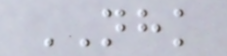NHK
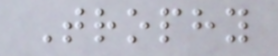Trophy
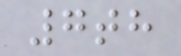7th
